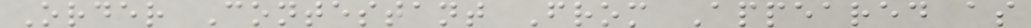Order Contestant From Appeared as
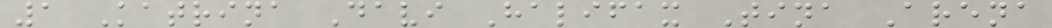1 Katrina Davi Halifax Tina Arena
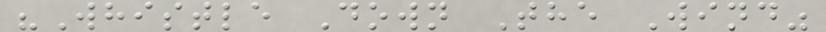"Whistle Down The Wind"
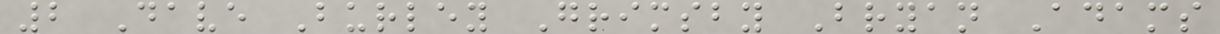2 Dave Burley Grimsby Bryan Adams
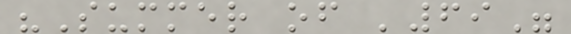"Summer of '69"
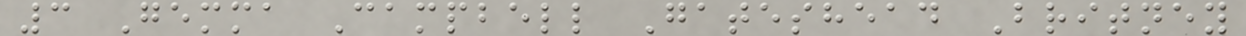3 Gemma Campbell Gateshead Britney
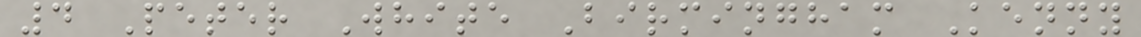4 Peter White Birmingham Kenny
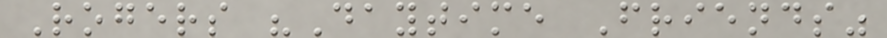Rogers "Daytime Friends"
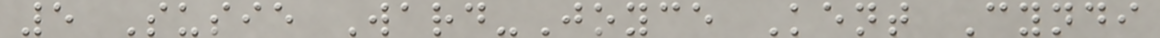5 Susie Ward-Joyce Kent Cyndi
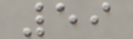59
